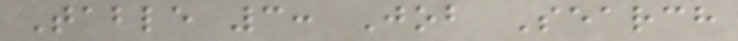Table 3: Job Search
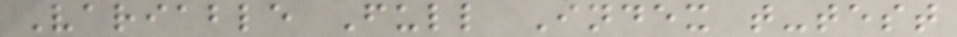Variable Full Index t-test
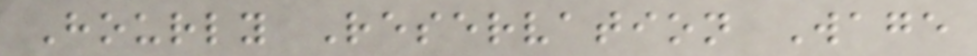Hourly Reservation Wage
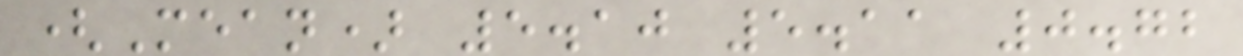(Mean) 5.10 5.11 0.72
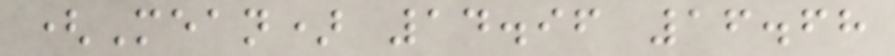(Mean) 14.96 16.68
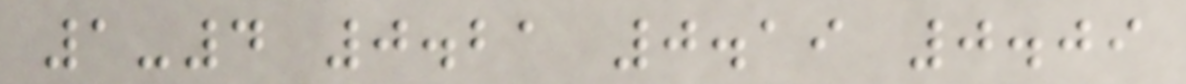1-4 0.21 0.19 0.09
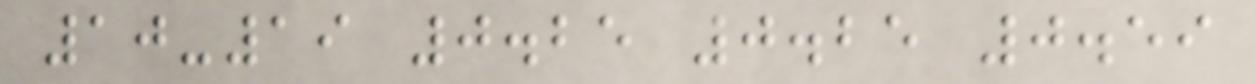10-19 0.25 0.25 0.59
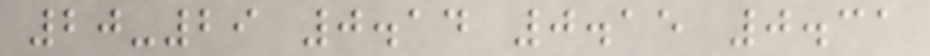20-29 0.14 0.15 0.31
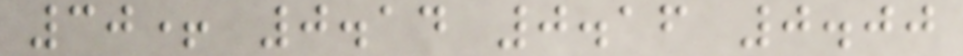30+ 0.14 0.16 0.00
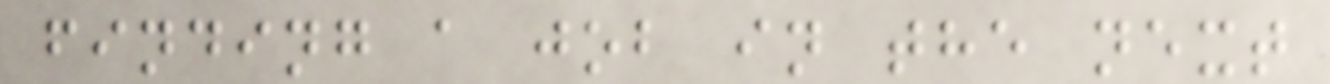finding a job in the next
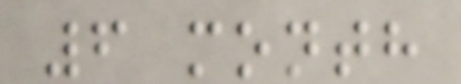6 month
